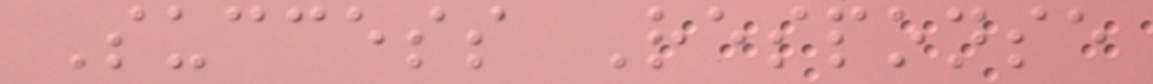Success Response
